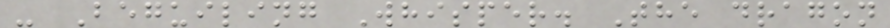- Beguiling Whisper. The dragon
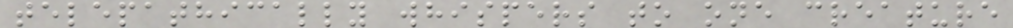telepathically whispers to one creature
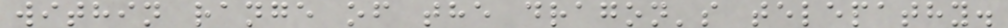within range of the dragon's telepathy.
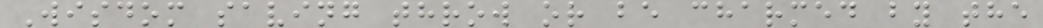Wisdom saving throw or be charmed by the
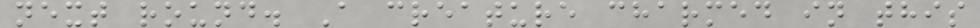next round. A creature charmed in this
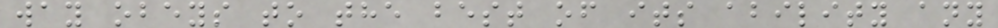way obeys to the best of its ability any
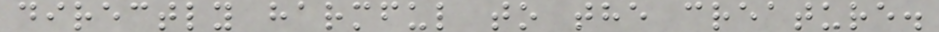directly harmful to the creature.
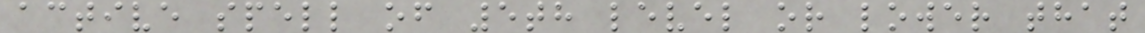active spell of 5th level or lower that
